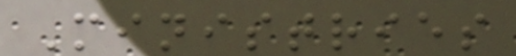Ministries
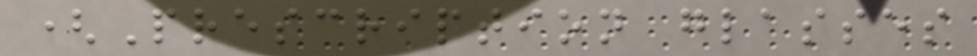(Prescription glasses
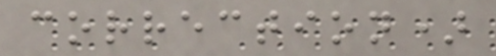correction)
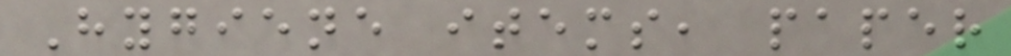Hygiene items, paper
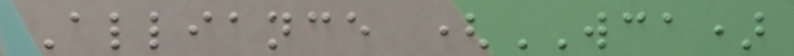Alliance (WCA)
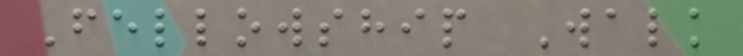Fellowship Walk
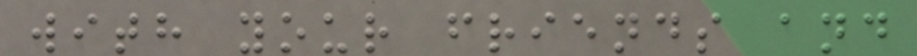with your friends and
